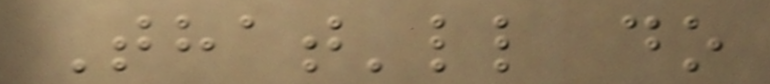That'll do
